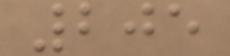205
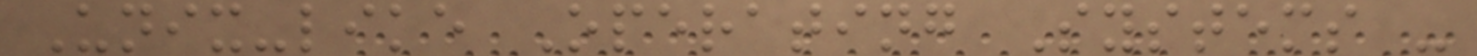Unix-like Operating Systems -
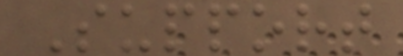Support
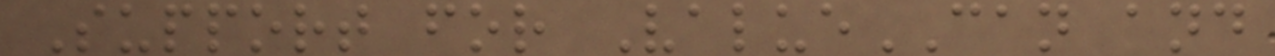Support for ValueCAN and
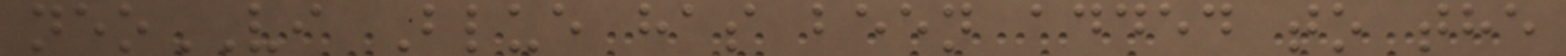neoVI Blue has been added to the
